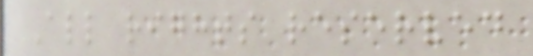All rights reserved
